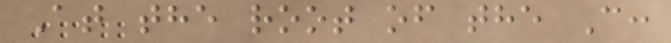At the root of the C:
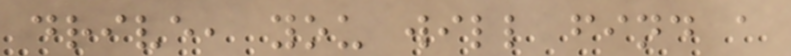drive, you will find a
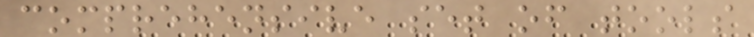comprehensive set of tools
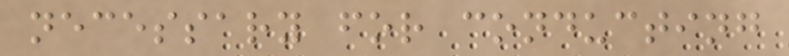necessary for conducting
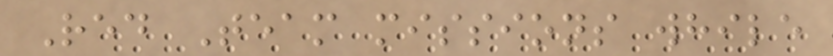Red Team missions while
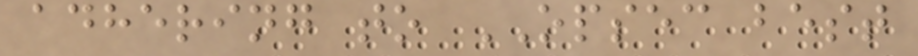adhering to OPSEC best
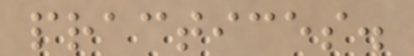practices.
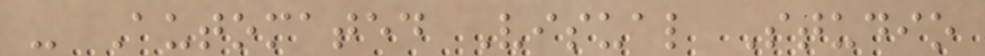- Automated Visual Studio
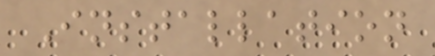Installation
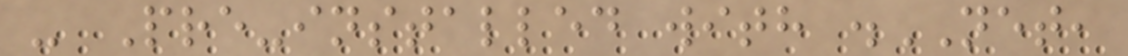- Pre-installed with .NET,
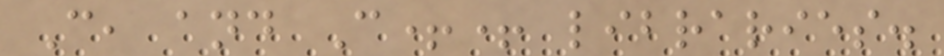C, and C++ libraries.
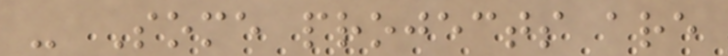- Some projects are
